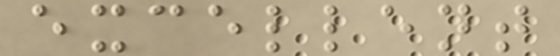excellent
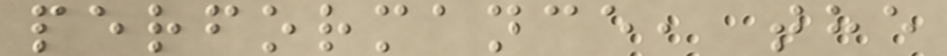performance, the
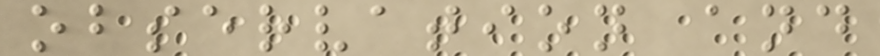observation and
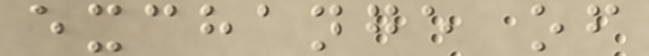exchange of
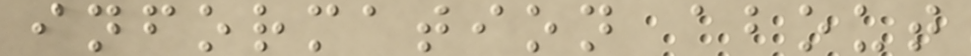information about
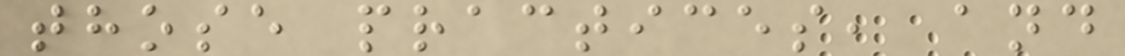those practices, and
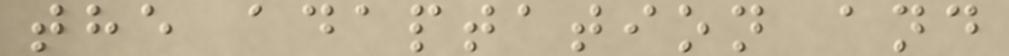the adaptation and
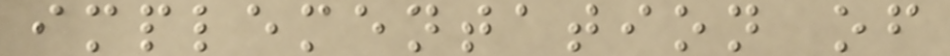implementation of
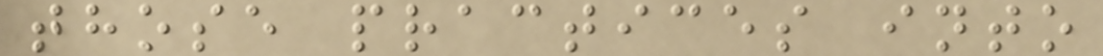those practices into
